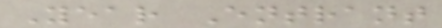Year Entrant
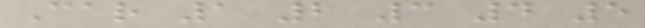Car 1 2 3 4 5
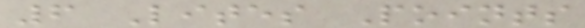6 Lites Points
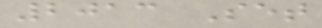2013 Set
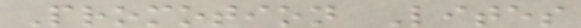Promotion Lites
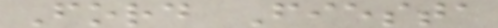Ford Fiesta
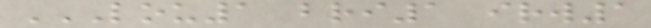LOU1 BRI1 IRW1
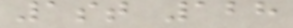1st 128
